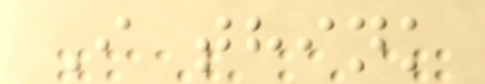I think
